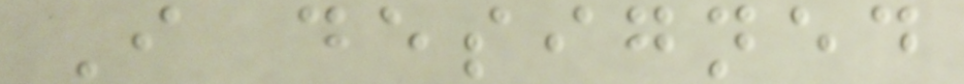I designed
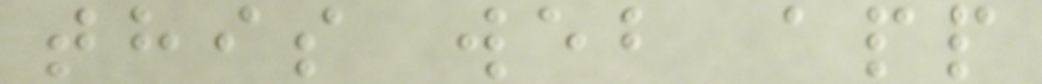this web app
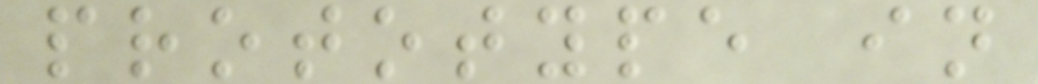prototype in
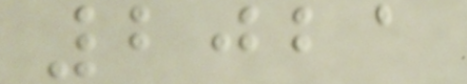2021
